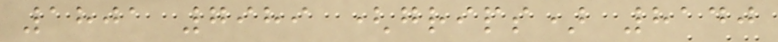1801 7989 (grips) 8140
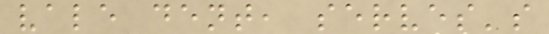vale dent, serves's
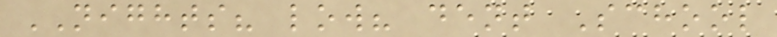NIGHTS? low? dent School
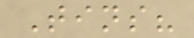Tins?
